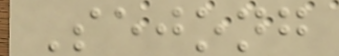Sejong
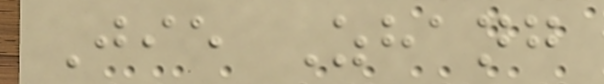Jie Zhang
